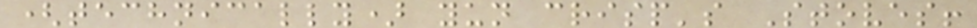(technically) yun crisp's Stoves!
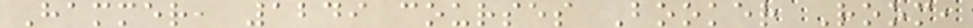Hammer, 1249 courses Booker Room,
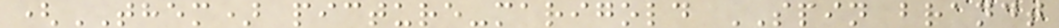(THEM) picture-marigold SPIN brandt
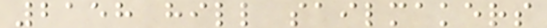2158 hill sailmakers
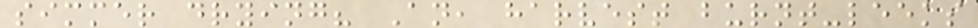simmer drying? An, harvest burnt-leeks
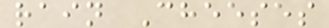rain Cheeses
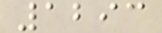1293
